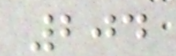204
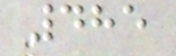485
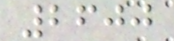2600
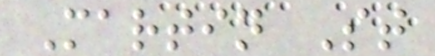Martin St
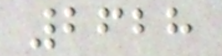2628
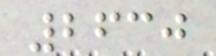2630
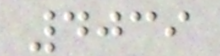4039
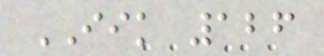IIK 126
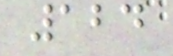124
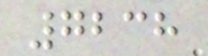7238
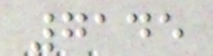7145
